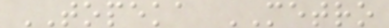TOPEKA METRO
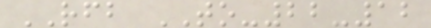RFB TO-22-12
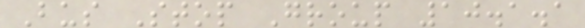Bus Stop Group 10.1.1
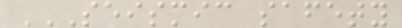SEISMIC SAFETY
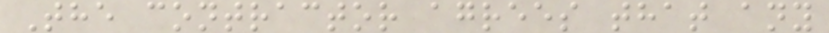The contractor agrees that any
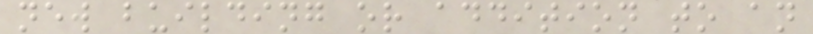new building or addition to an
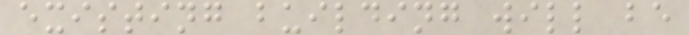existing building will be
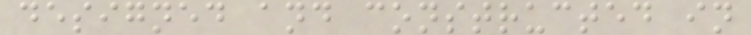designed and constructed in
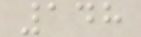148
